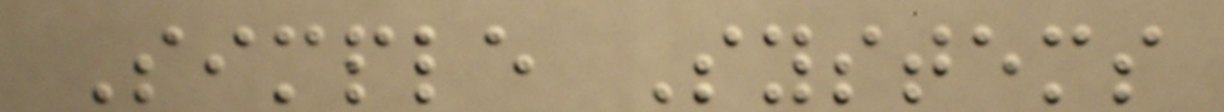Simple Systems
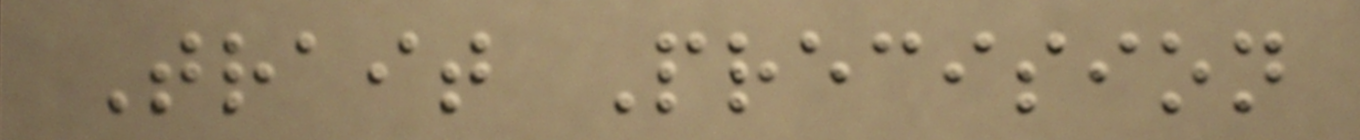Trait Precision
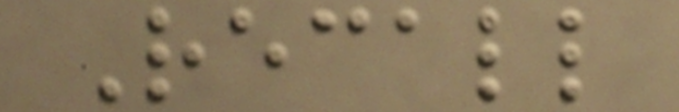Recall
